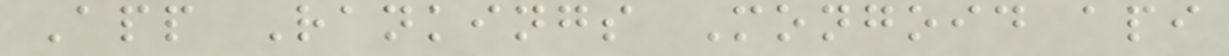App Rankings Mongoid api
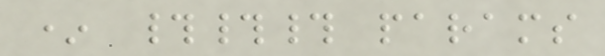* ### params
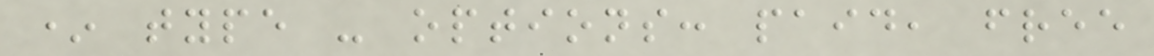* type - options: paid, free
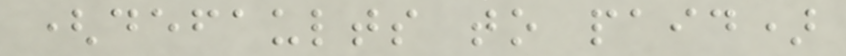(defaults to paid)
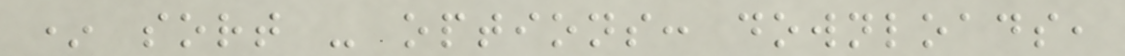* sort - options: downloads,
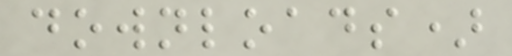downloads)
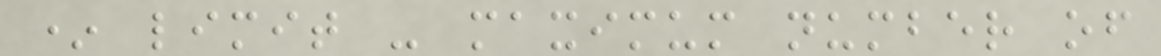* limit - maximum number of
